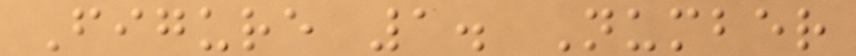Figure 1. Number
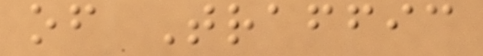of Traffic
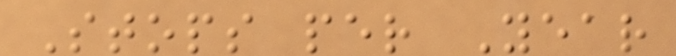Stops per Year
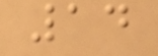14
